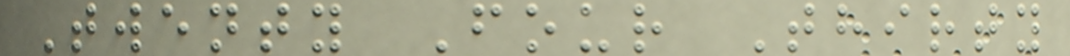Twenty Four Thirty
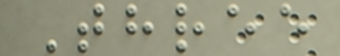Three
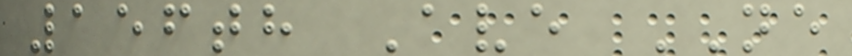156th Ave NE
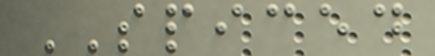SPICED
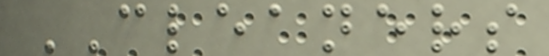CLEANERS
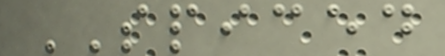SPICED
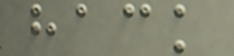hack
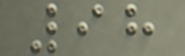98
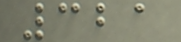321
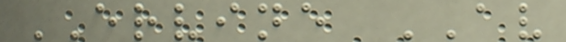ERVINE AV
